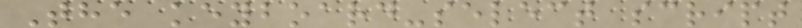The keyboard-select script
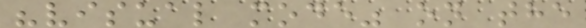"visual mode" on the
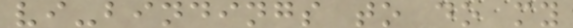vi-bindings to do my
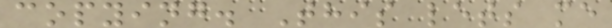copying. This lets me
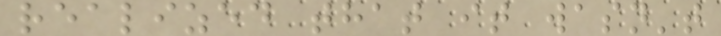realized that it wasn't
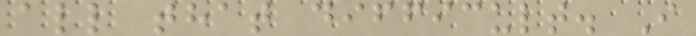all that difficult. I
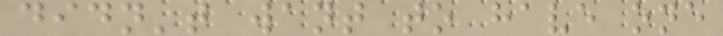didn't want to have one
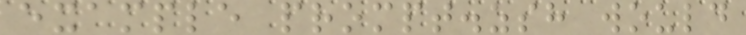example prompt.zsh would
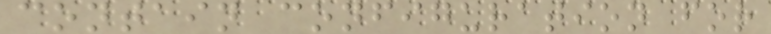contain configuration for
